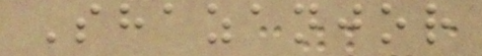Shazanjor
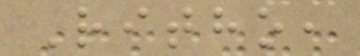Ritho,
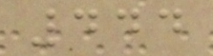444
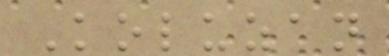Koluzan
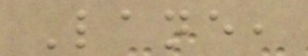Lane,
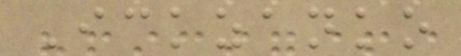Ickzanko
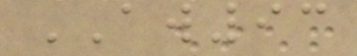AW93
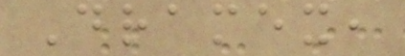Dramex,
